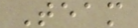Team
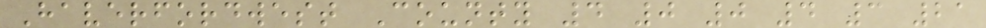Haverfordwest County 4 0 0 4 3 21
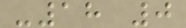-18 0
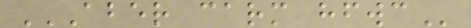ABER CARM HFWC
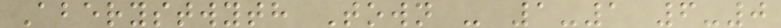Aberystwyth Town - 1-1 6-0
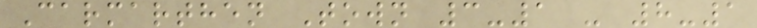Carmarthen Town 3-1 - 8-1
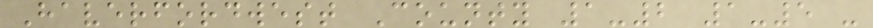Haverfordwest County 1-2 1-5 -
